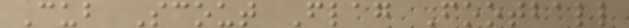Cub Scout Flag Football
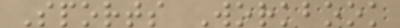Sports Workbook
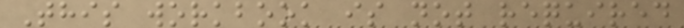This workbook is not required
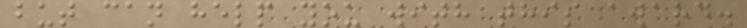but can help you with this award.
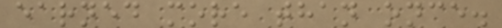earned more than once.
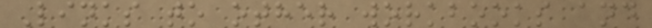Links to other workbooks and
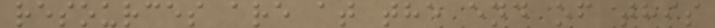resources are at the end of this
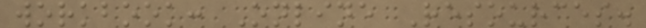workbook: Online Resources.
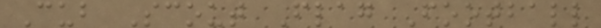Cub Scout Flag Football
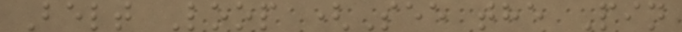Belt Loop (See the Pin
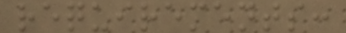requirements:
